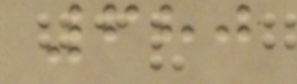680
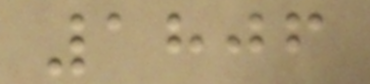1806
